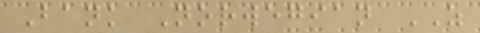Bank Norwegian AS
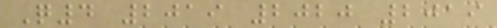Q4 2019 2020 2019
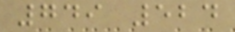749 524
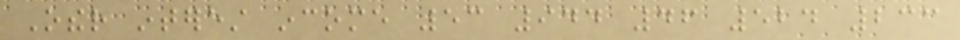Other interest income 53 944 46 524 233
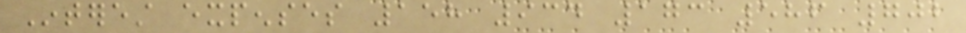Interest expenses 158 934 173 586 702
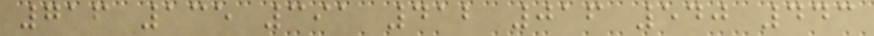716 135 391 412 016 540 443
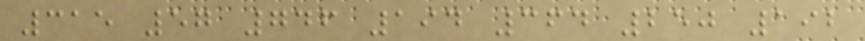315 57 746 194 364 250 192
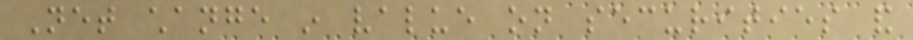Net change in value on securities and
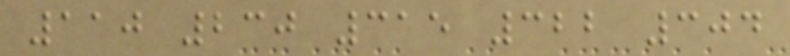110 230 315 322 304
